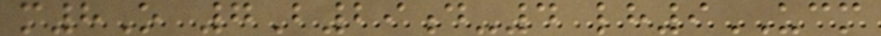m8O 7B29d-4 lh9UCM
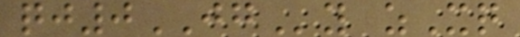qj0JGy zXq
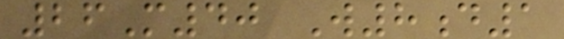26M40 W8d1
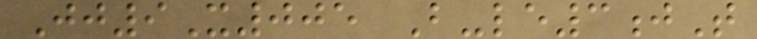Jj9X005 B-le3jT
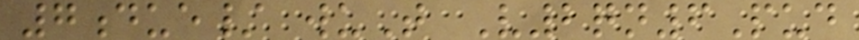7due/ wuT V2qn6Pud
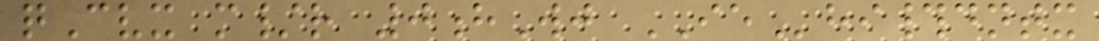qCvx m/r 0hWj IEhi#dntx
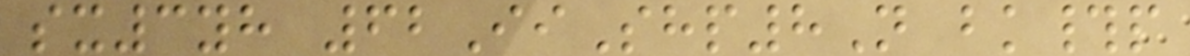sx3yh 62IiShp8N bk#p
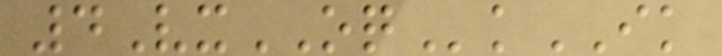4VxOQkIK
